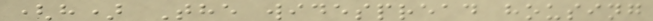(h) The widespread housing
